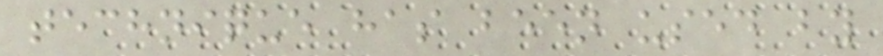technique has been used by
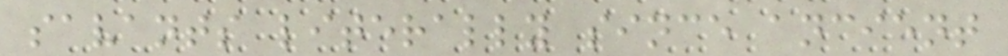savants literally since ancient
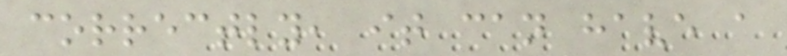correctly, it can have a
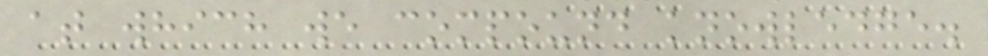at which we compound knowledge.
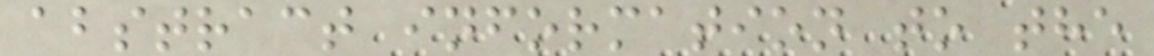abstract information to the
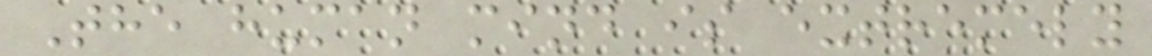The human mind is extremely
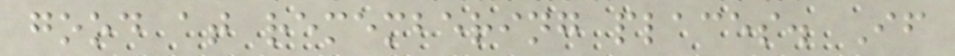good at remembering places. If
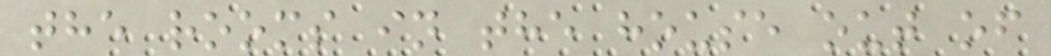the rooms in the house out of
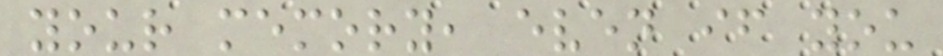your memory, even if you
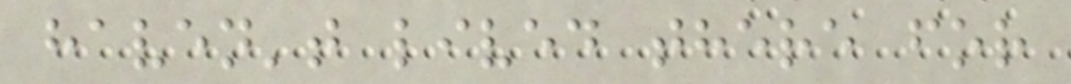haven't lived there for
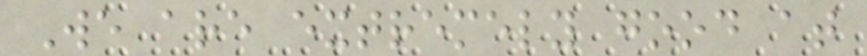We are extremely good at
